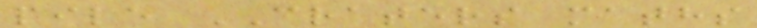pile CRATERS maths
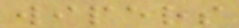wipers
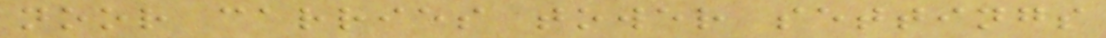noor carries tower settings
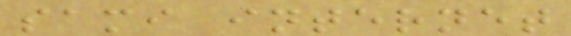sami internet
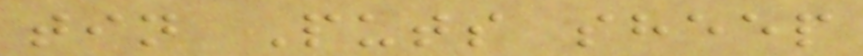tin Puts sheep
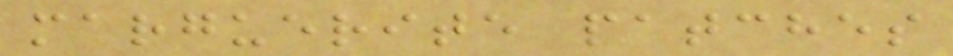marguerite patches
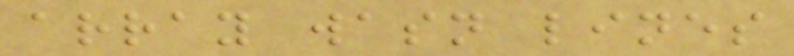array wasn lines
